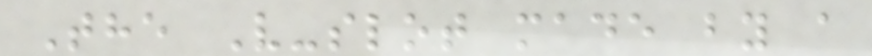The V-slot made by a
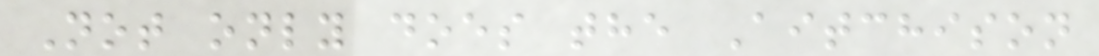Not only does the Aitchison
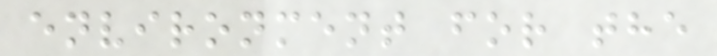environment for the
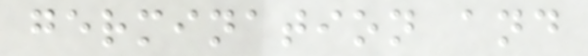germination and
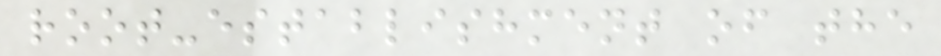root-establishment of the
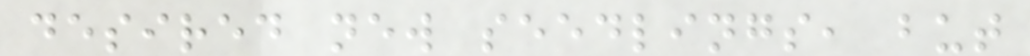desired new seedlings, but
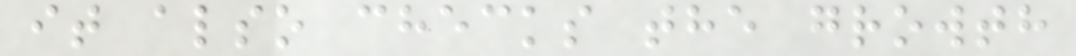it also checks the growth
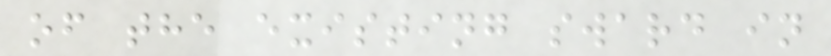of the existing sward in
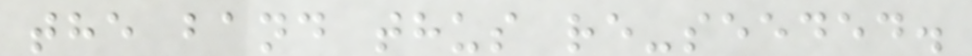the band thus re-seeded.
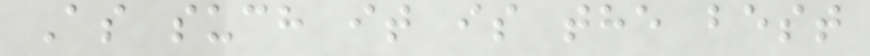As such it is the best
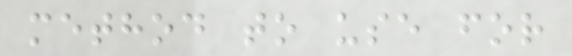method to use for
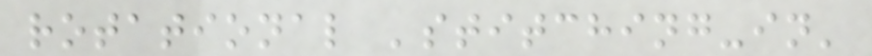rotational 'stitching-in'
